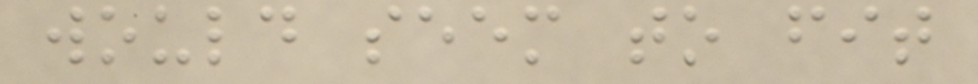would seem to fit
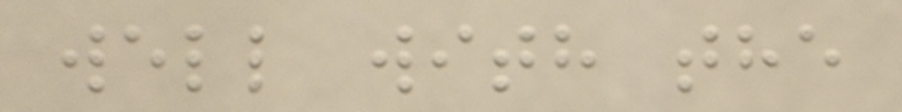well with the
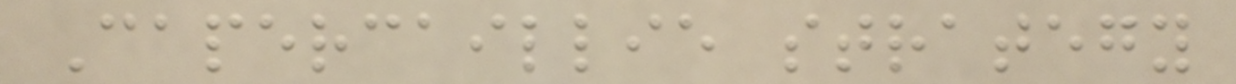Capercaillie strategy
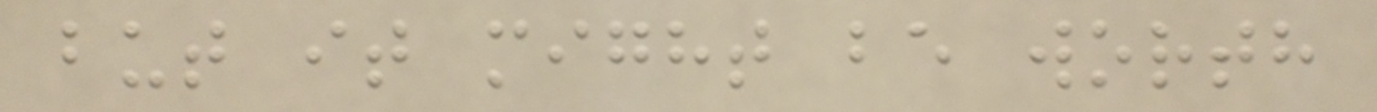but it might be worth
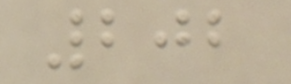202
